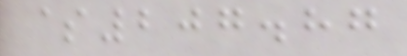$207.87
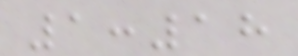1:18
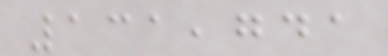131,741
